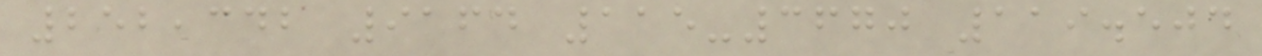252,342 9164 115-3670 119.504
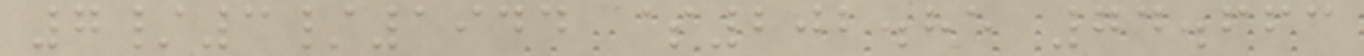7/3/1944 $202.85 74.663
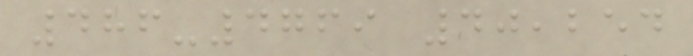486-4769 40,254
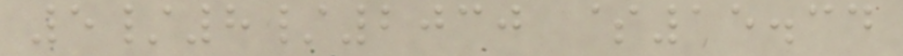5/8/2030 $15.34
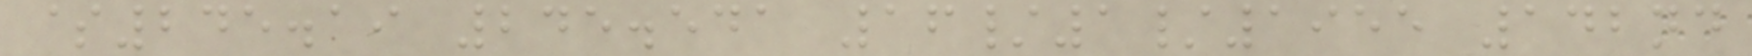$245.19 245.541 16/1/1955 142nd
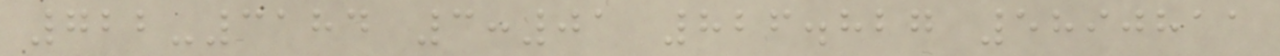722-3184 3:01 826.827 5890811
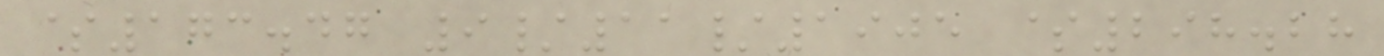$173.47 9/11/1905 $298.28
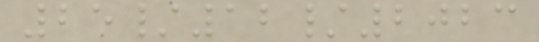25/12/2023
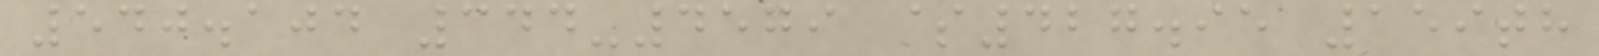540.104 344-4579 $427.95 159th
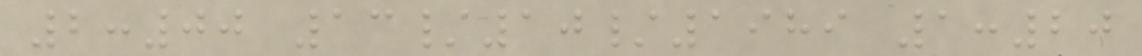2:00 13/10/1989 1:20
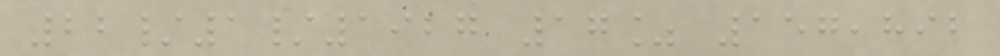22/1/1927 17% 157,892
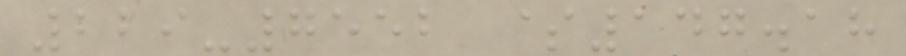229-7552 $147.18
